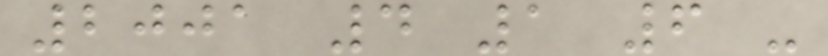2001 4 1 6 -
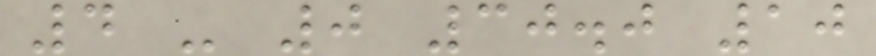4 - 0 30.0 10
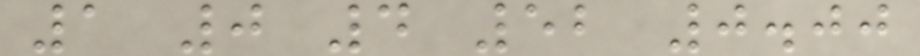1 0 4 52 0.00
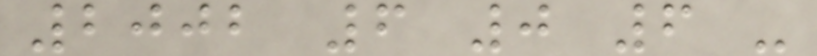2002 6 0 6 -
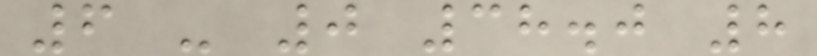6 - 0 38.0 8
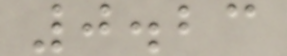0.23
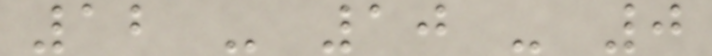12 - 10 - 0
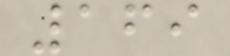169
